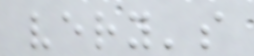very's
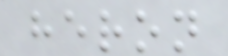heron
